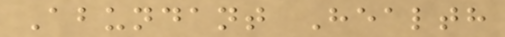Abundant Health
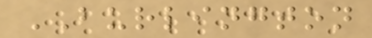BURLINGTON
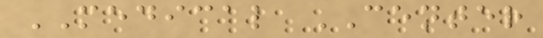MEDICAL CENTER
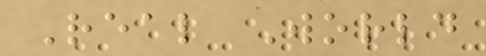Real World
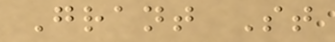Grant St
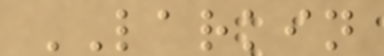LARKIN
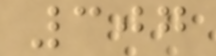307
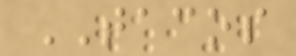TACOS
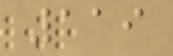119
